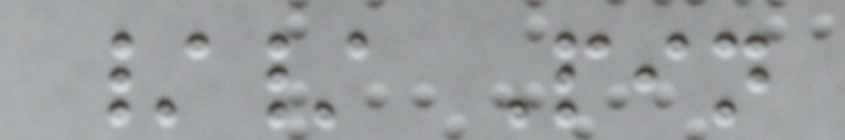// Pin
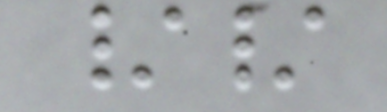//
